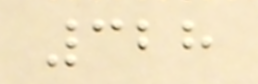328
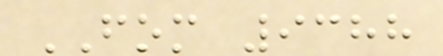FOM 9388
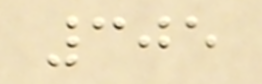305
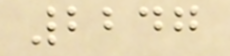2247
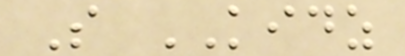S KIDZ
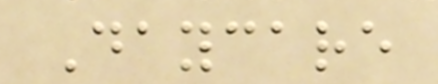Daycare
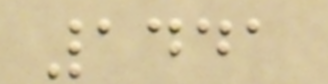1441
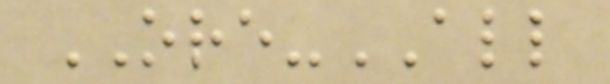ORE-ALL
